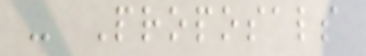- Proposals
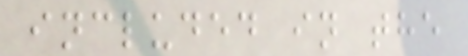included in the
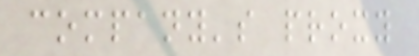company's proxy
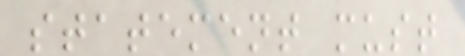statement must
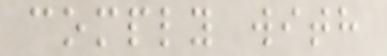comply with
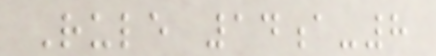Rule 14a-8
